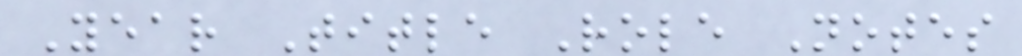Year Title Role Notes
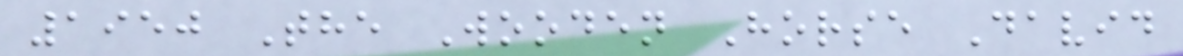1950 The Wooden Horse David
